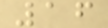16
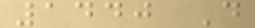1440 D
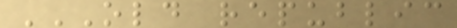OLD REPUBLIC
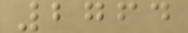2764
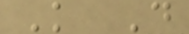K D
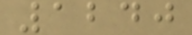1240
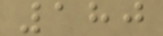180
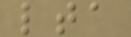lta
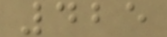425
